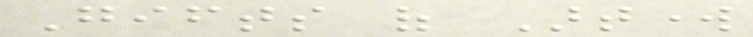Gifts of Artwork
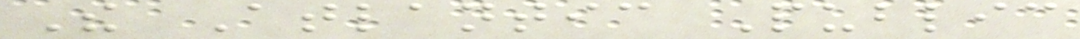The Atlantic Public
